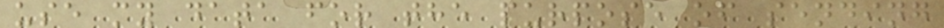use my data for the purpose of sending
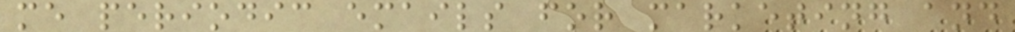me periodic emails for marketing and
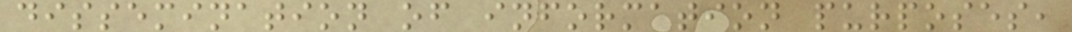dissemination of information purposes,
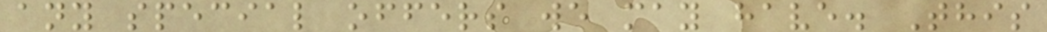any special offers we may have. This
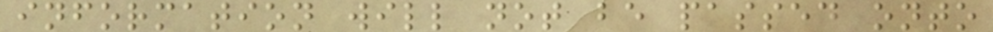information will not be passed onto
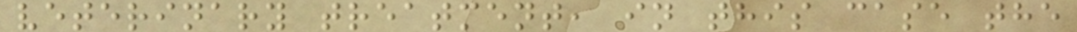veterinary treatment, in this case the
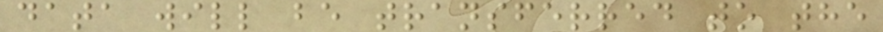data will be transferred to the
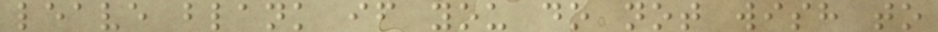leave blank if you do not wish to
